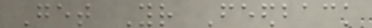Get Your Feedback
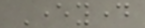Everyday
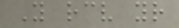You receive your
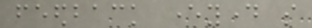feedback everyday so
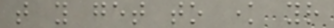that you get to know your
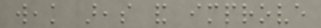weak areas and improve
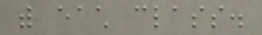with each class.
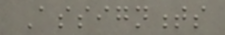Assignments
